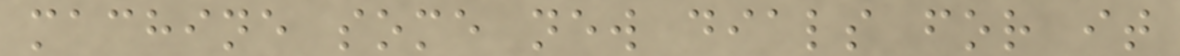machine some new dials for it
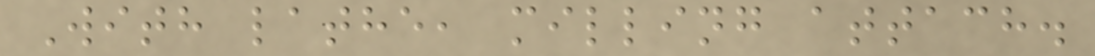With lathe, milling attach.
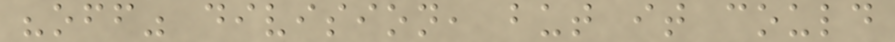"off" division, but it could
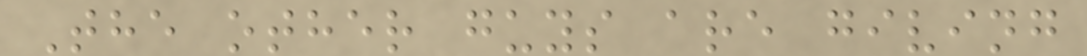The other guys are giving
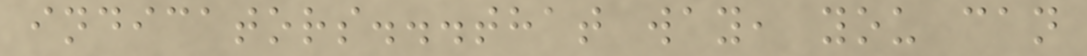indicators...that way, you can
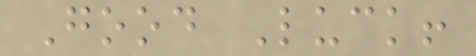Good Luck!
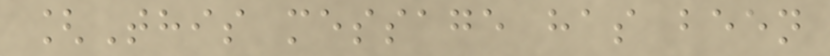[This message has been
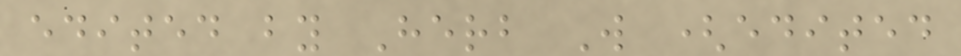edited by Herb W (edited
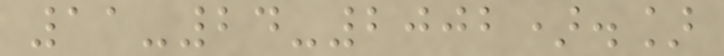11-24-2002).]
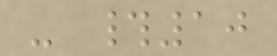- #10
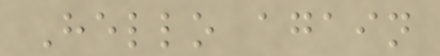Hello again
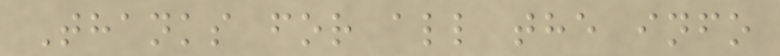Thanks for all the info
